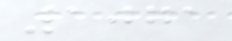1071
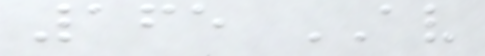165 AV
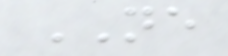NE
